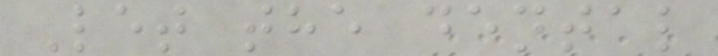Let the dental
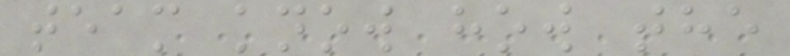team know how the
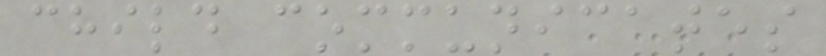child communicates
